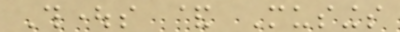Thoughts & Musings
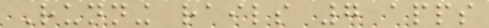Running rails 7 apps
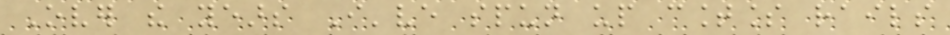Over the years I've spun up countless rails
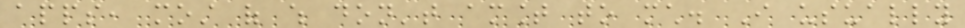apps, most of which don't amount to much. I usually
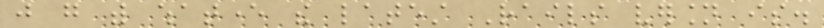just go with whatever the latest Rails version is.
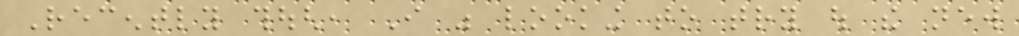Recently though, I was looking to try out the new
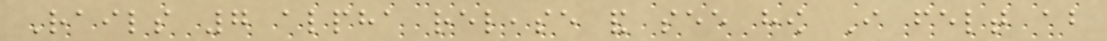Rails 7 alpha release and see how I felt about
